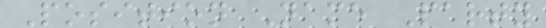Position Name Party
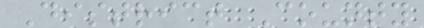District County
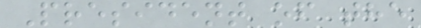President of the
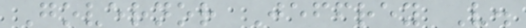Governor Jeffrey V.
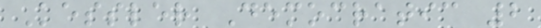Kessler Democratic 2
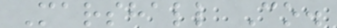Marshall Co.
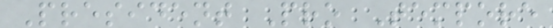President Pro Tempore
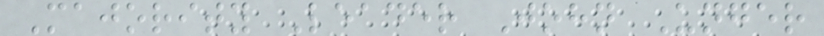Majority Leader John Unger
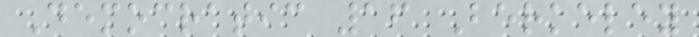Democratic 16 Berkeley
